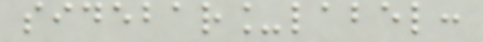sidebar_label:
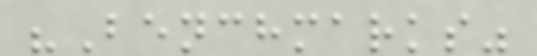"Benchmarks"
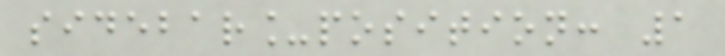sidebar_position: 1
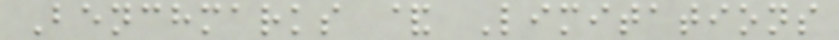Benchmarks & Limitations
